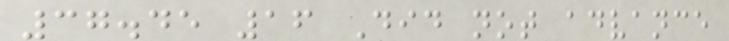37.45 16 Did not advance
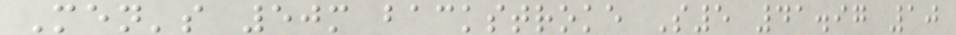Men's 50m backstroke S5 41.97 10
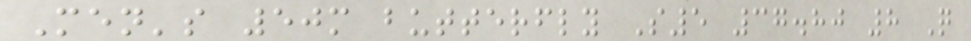Men's 50m butterfly S5 37.80 8 Q
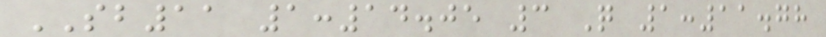SB11 1:14.05 3 Q 1:11.78
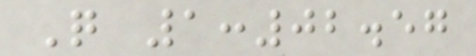Q 1:02.57
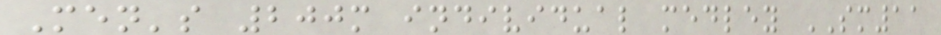Men's 200m individual medley SM11
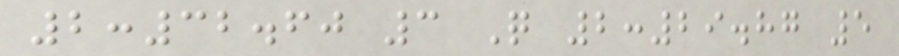2:32.60 3 Q 2:29.87 5
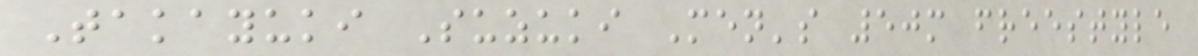Takayuki Suzuki Men's 50m freestyle
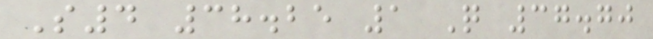S4 38.25 1 Q 37.70
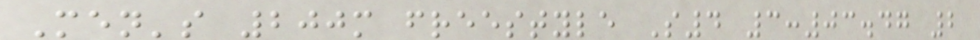Men's 200m freestyle S4 3:03.47 2
